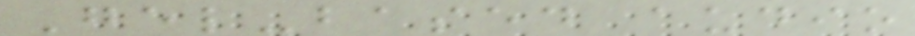Gel-based audio
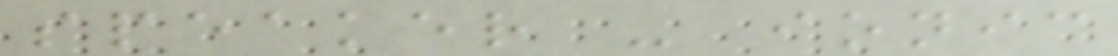speaker - ionic
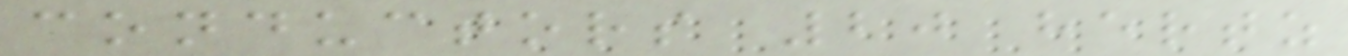conductors 20 hertz
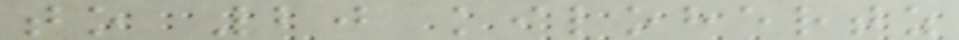to 20 kilohertz
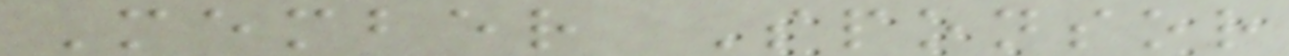Member Sponsor
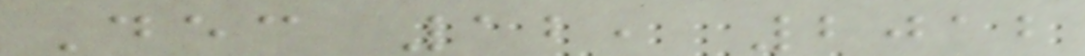Dec 12, 2012
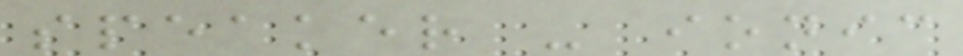speaker - ionic
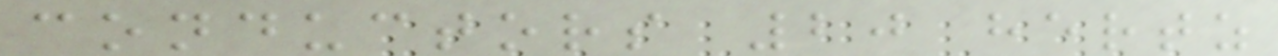conductors 20 hertz
